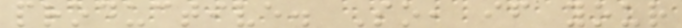productive. So, if your
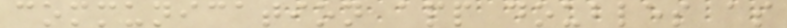communication app doubles as
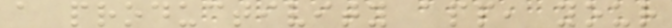a productivity app, your
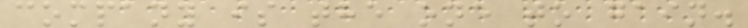company is the one to gain.
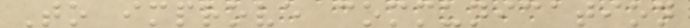To improve communication
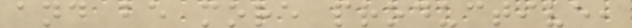and be more productive,
